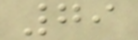79
